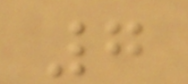7
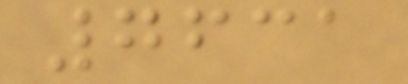7631
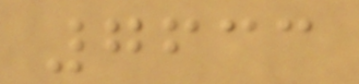7633
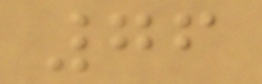76
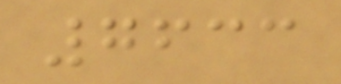7633
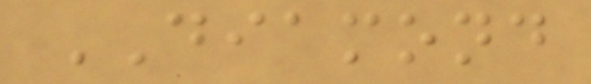DIAMOND
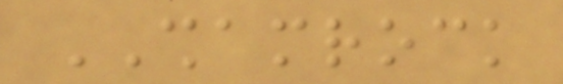SHAMROCK
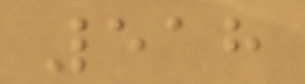518
